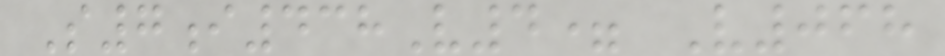S7i438V4= V068
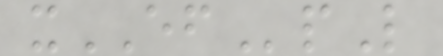xEFpL
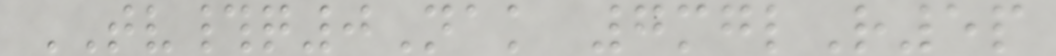TV#q0Nak 7mglR5p
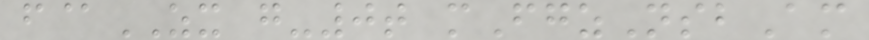f@ZX g-0t mFgzNsbAm
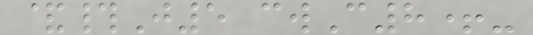&#J5 cwC8+-
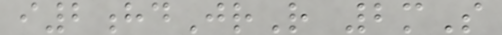i2hdJrR 2mS
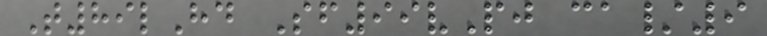T89lHd Sf99vPj ca/9
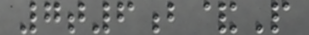7t6b&P
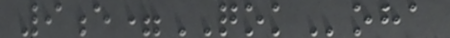9e=QOKoha
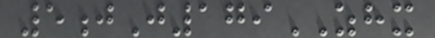5jJ179ZHX
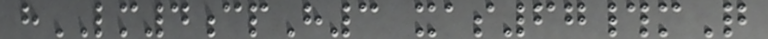hLM4cpH3 xas67#mQ
